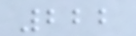222
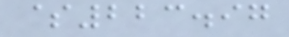$223.97
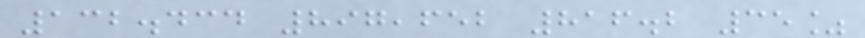132.434 897,652 816.2 35%
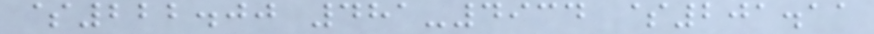$222.00 481-4934 $201.11
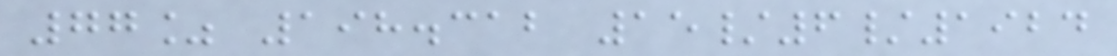77% 198.312 15/6/1924
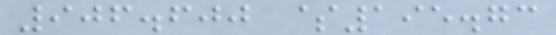906.600 $195.73
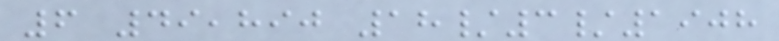6 49,890 18/3/1908
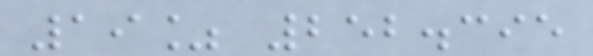19% 252.395
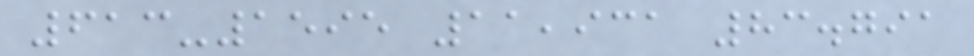613-1595 11,931 83.791
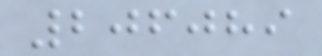206089
